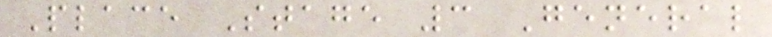Place Stage 3 General
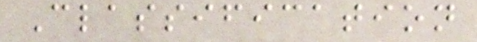Classification
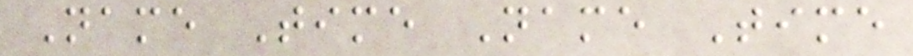Name Time Name Time
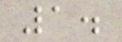1.
